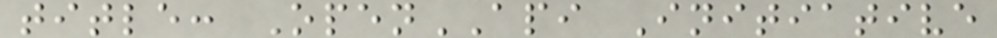title: OpenAPI Initiative
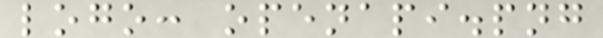logo: openapi.png
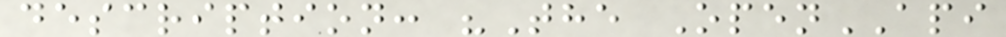description: "The OpenAPI
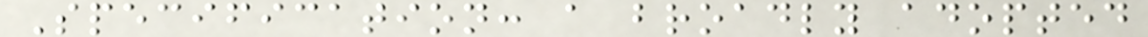Specification: a broadly adopted
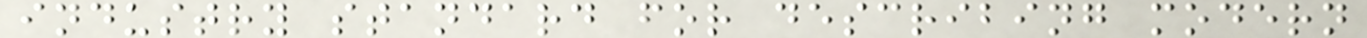industry standard for describing modern
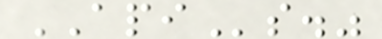APIs."
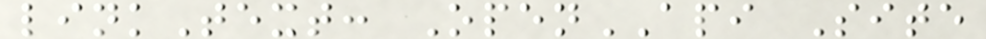linkText: OpenAPI Site
